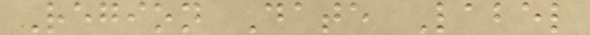Region Date Label
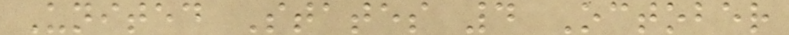United States 4 October
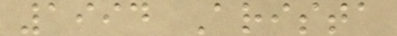1994 Arista
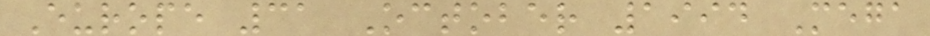Europe 31 October 1994 Mega
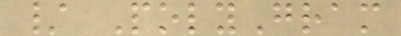/ PolyGram
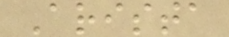Arista
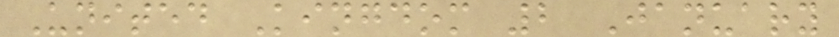United Kingdom 2 January
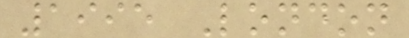1995 London
